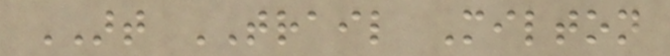ART TRAIL Milton
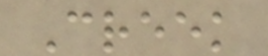Creek
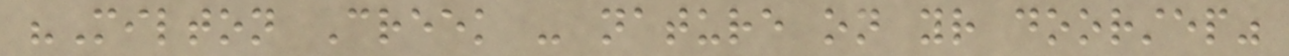"Milton Creek - nature on your doorstep"
